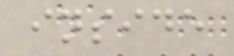inside
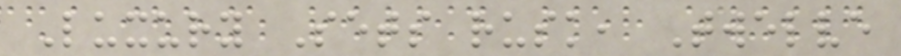Luxury Sets rusk, Twelve
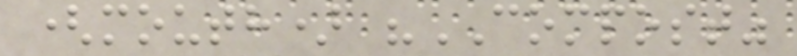(mouth) "COMPOST"
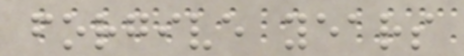forgive years
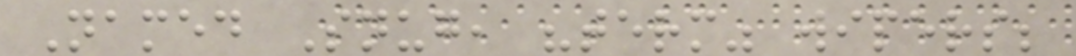Named Snug, "term" wipers;
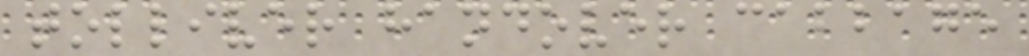tolliver handover cabbage
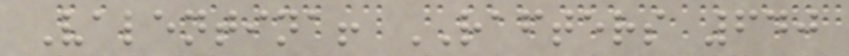Valentina! RAFTERS 640
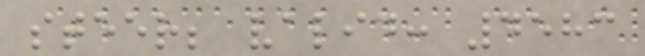steer; valid: 4583
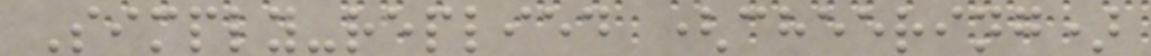Simply-replied (cheering)
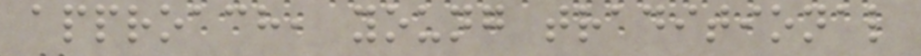approach, young traditional
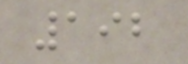192
